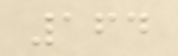164
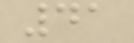41
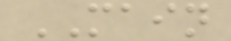MAIN
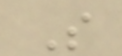S
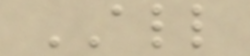ALL
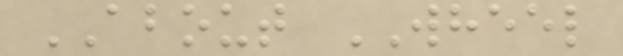ABOUT WHEEL
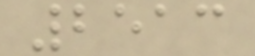2513
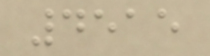4515
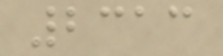2313
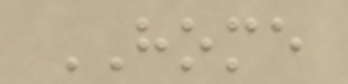HOME
